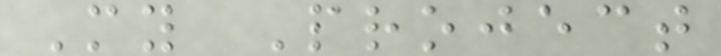My Project
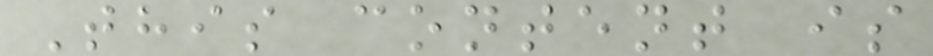This content is
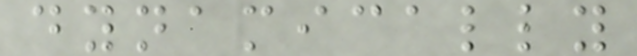dynamically
